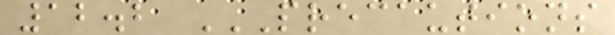12.2 PRECAUTIONS
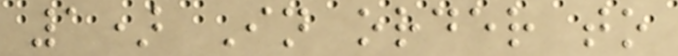1) In order to
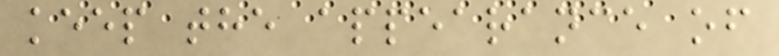keep the appearance of
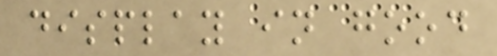display in good
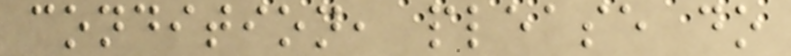condition, please do
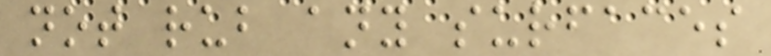not rub any surfaces
